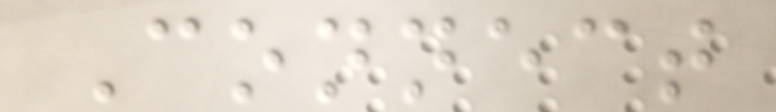Connect
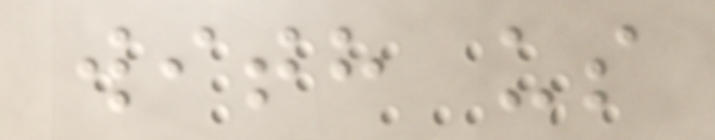with us
